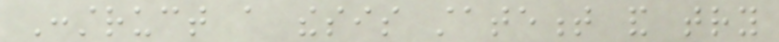Construct a thesis statement and try
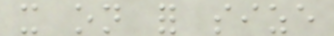it on for size
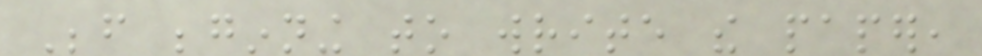Before beginning to write the paper,
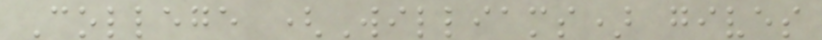College (Williams) gives
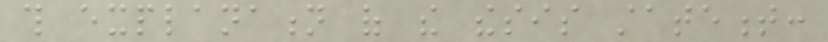this explanation of the thesis statement:
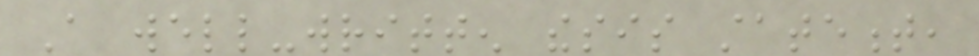A well-written thesis statement,
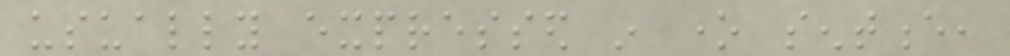usually expressed in one sentence,
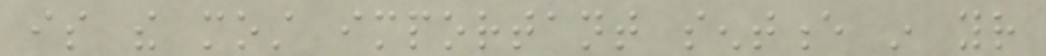is the most important sentence in your
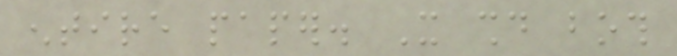entire paper. It should both
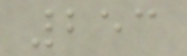253
